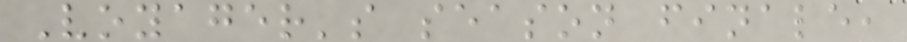Voyager's season finale,
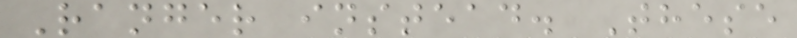Ranger instead. These
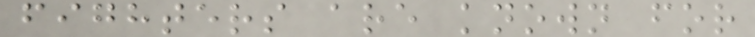fighters are known for
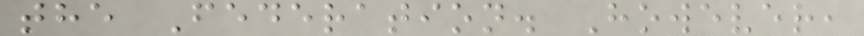the Federation. However,
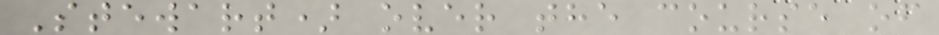Stewart) over the course of
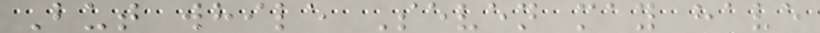But while Seven may have
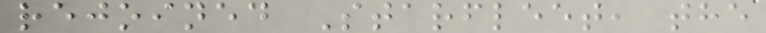rejoined Starfleet, the
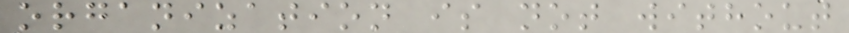organization is not without
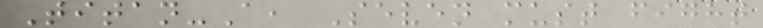Titan-A, Seven must fight
